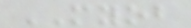MYOB
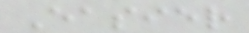Easier
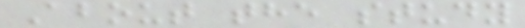About the study
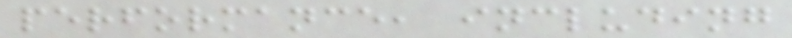performance, including
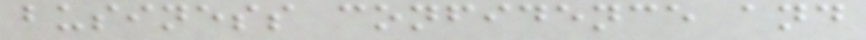business confidence and
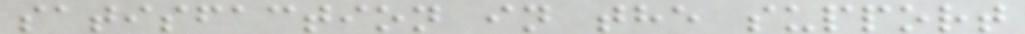satisfaction in the support
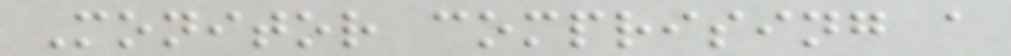Monitor comprising a
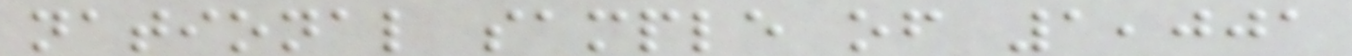national sample of 1,001
